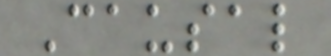Causal
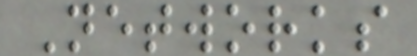Networks
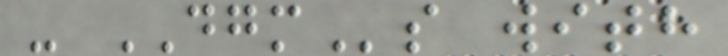- DGMs with
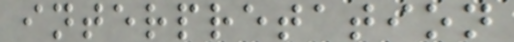interpretation
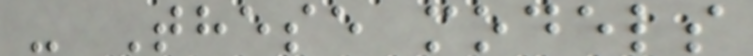- These models
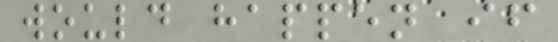would happen if
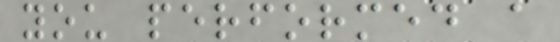you performed a
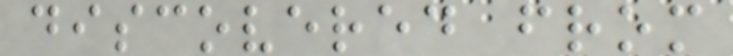discovered from
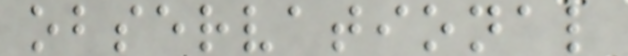observational
